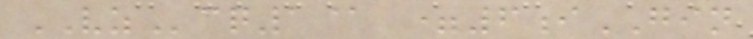VZcq1@ =6iGIN
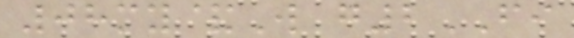08my&W g2FI
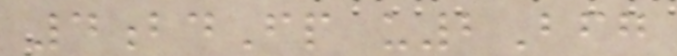4bdFp u2Bfg
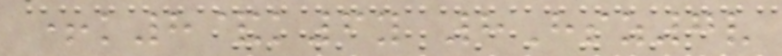+k8&k6y 8Hsz7v
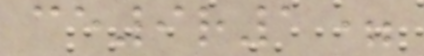ce9r1=
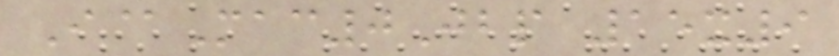I@Mac0Jbp 15x9
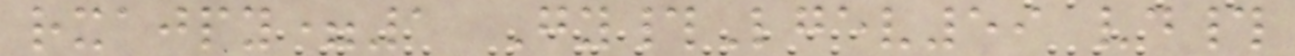rxajpy=1 Gy#Lgev59 vd#
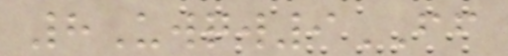8Uwqw9FF
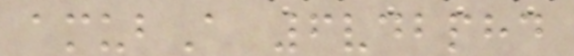amubA 6vdbphd
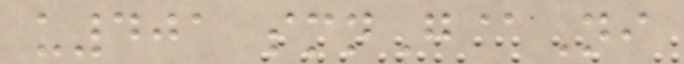u401 smnG@Ni
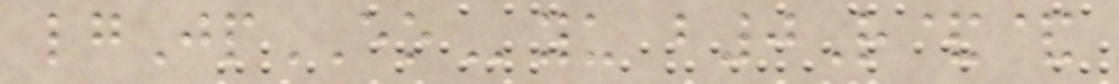lgJpEOyu b0R&&
